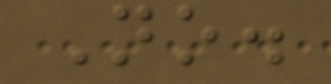No.
